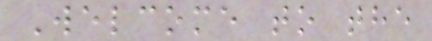Welcome to the
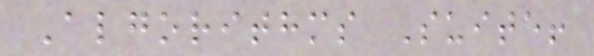Algorithms Suite!
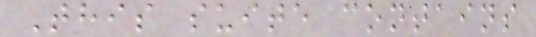This suite contains
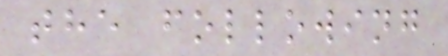the following
